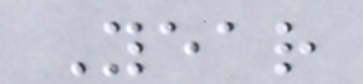Year
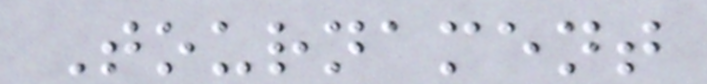Tournament
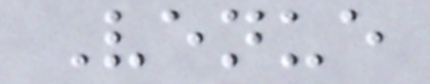Venue
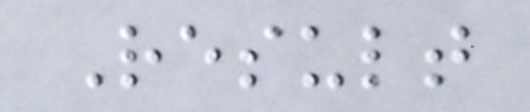Result
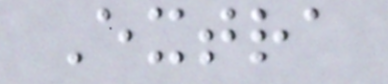Extra
